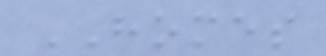HOMES
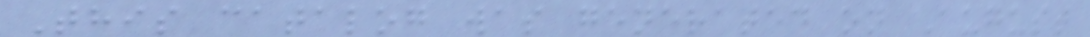This catalog was generated on August
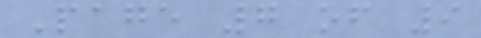Page 7 of 9
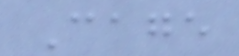Cage
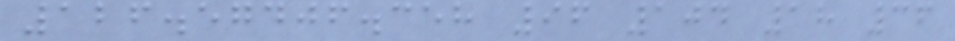126.57406.358 96 104 18 36
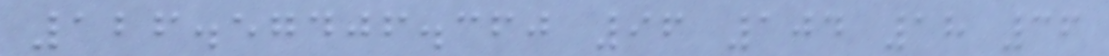126.57406.360 96 104 18 36
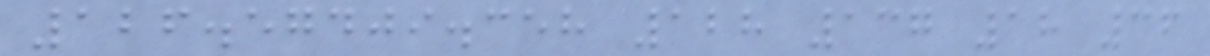126.57409.358 128 137 18 36
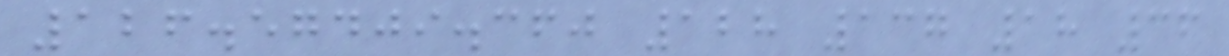126.57409.360 128 137 18 36
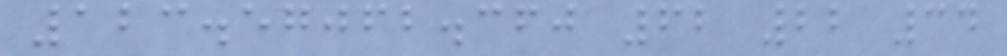123.57062.360 62 22 34
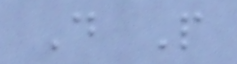D P
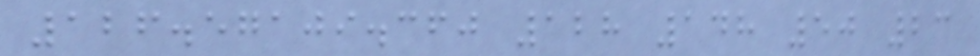126.57109.360 128 148 50 23
